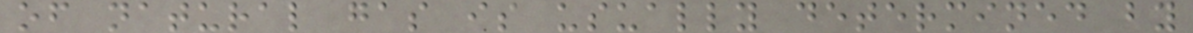of natural gas is usually determined by
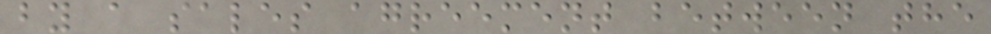by a sales agreement between the
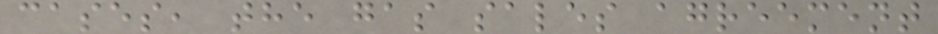cases, the gas sales agreement
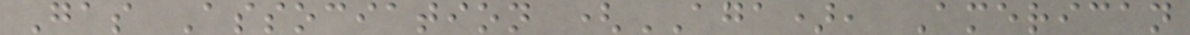Gas Association (AGA), American
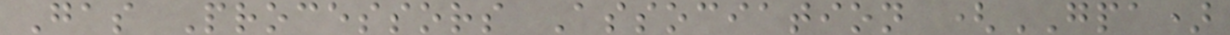Gas Processors Association (GPA)
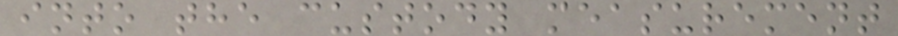into the custody measurement
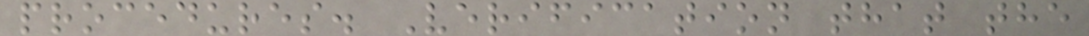procedures. Verification that the
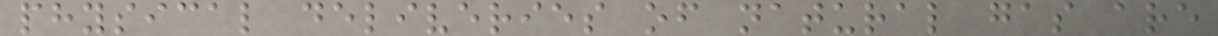physical deliveries of natural gas are
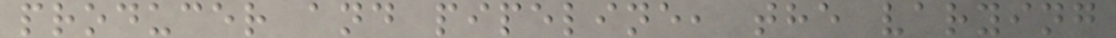producer and pipeline, the varying
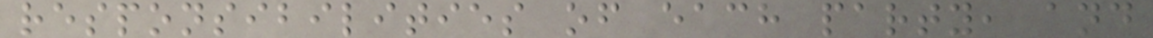responsibilities of each party, and
